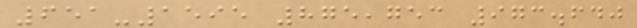651-1595 875,753 973.640
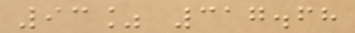93% 317.68
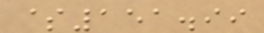$151.99
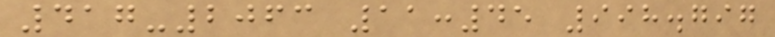417-2063 11:45 998.797
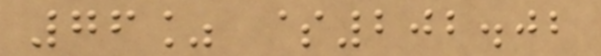76% $202.02
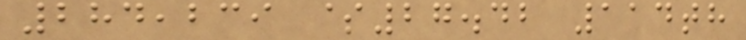284,239 $27.42 114th
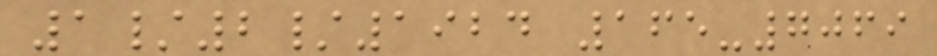1/2/1924 165-7069
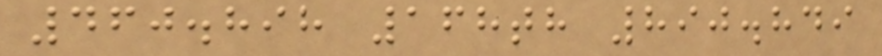460.898 168th 890.849
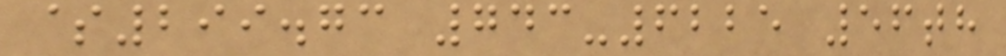$299.73 743-6225 56th
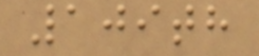109th
